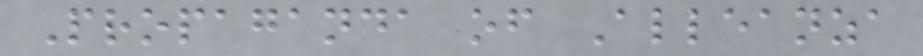Propaganda of Alleanza
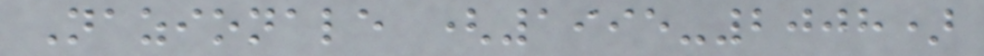Nazionale (1995-2008)
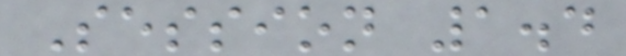Session 1.4
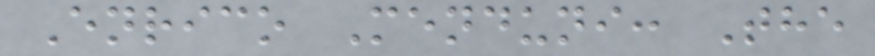Enrico Menduni: The
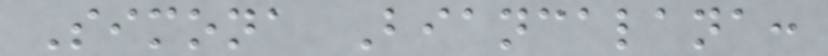Simona Biancalana:
